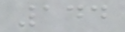144
